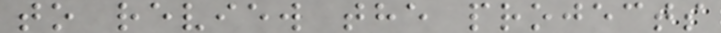to review the projects
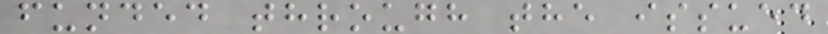funded through the issued
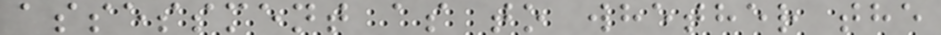assessment as to whether the
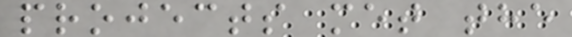projects met the
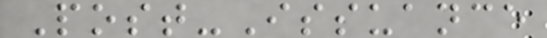Post-Issuance
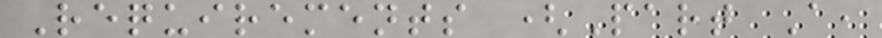Requirements (Part A,
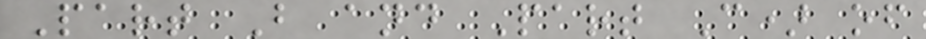Part B and Part C) of
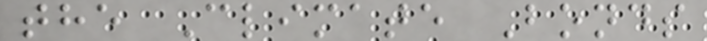the Climate Bonds
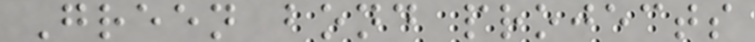Green bond projects
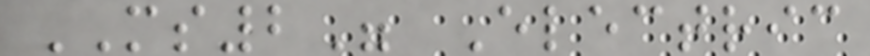MS2" Electric
